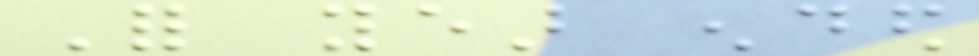For year ended
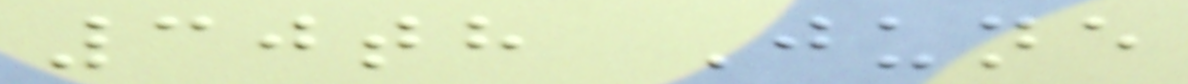30th June
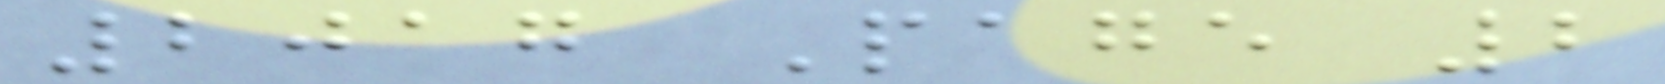2017 Page 2
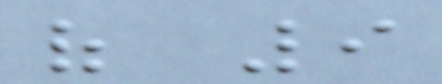of 9
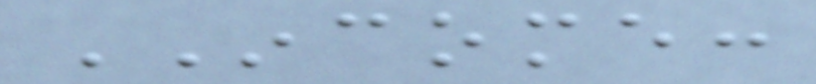INCOME:
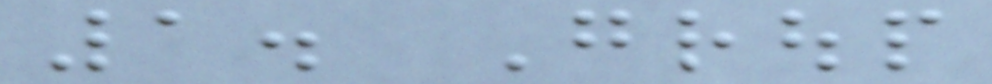1. Group
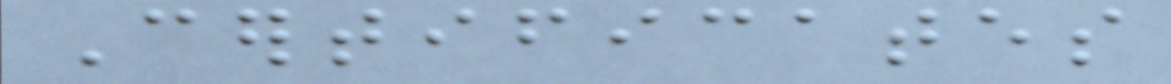Certificates
